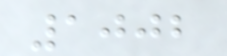1002
